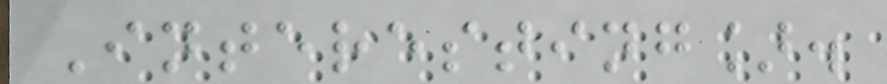Interesting].
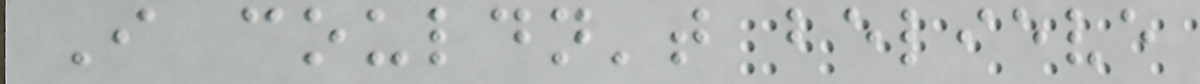I couldn't believe
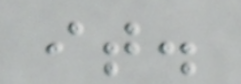it.
